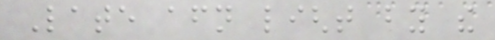Late afternoon light by the
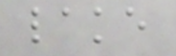lake
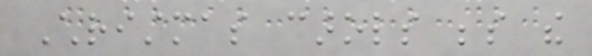Christmas carols beside the
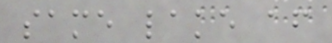same lake after
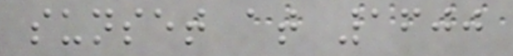sunset at 1600
